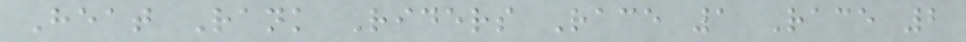Heat Rank Riders Race 1 Race 2
